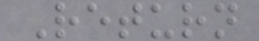Return
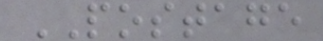POSTAGE
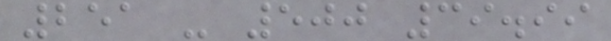251 - 500 39.99
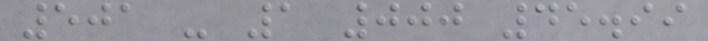501 - 1 000 45.99
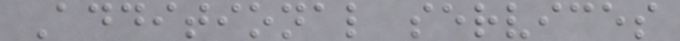Additional services
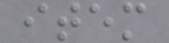item
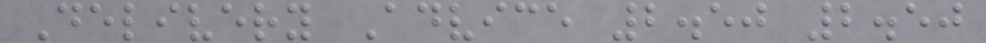Delivery Advice 2.50 2.50
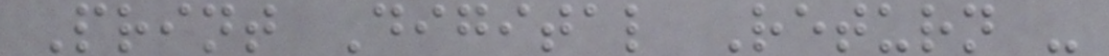Print Digital Return -
